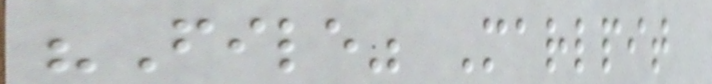"File" Marlpit
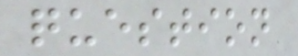question
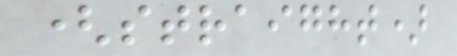(straight)
